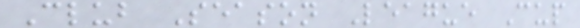Club Season League Cup
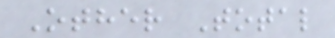Other Total
